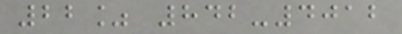22% 842-4012
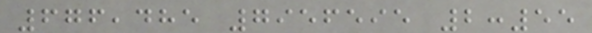676,485 7956595 2:55
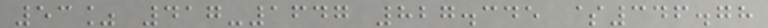53% 417-1647 827.345 $346.78
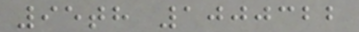95th 1000322
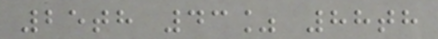25th 43% 88th
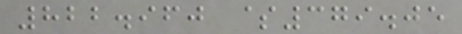822.960 $379.05
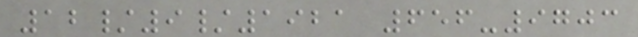12/9/1921 656-9703
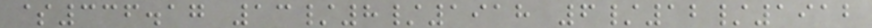$336.17 13/8/1918 6/12/1912
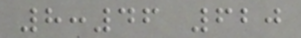8:46 620
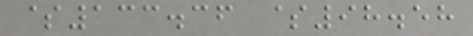$133.36 $98.58
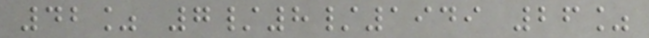42% 7/8/1949 26%
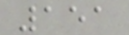151
